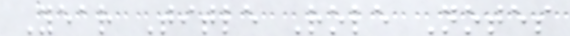Year Title Role Notes
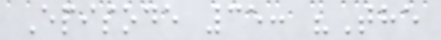Episode 35: "The
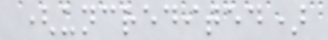(uncredited)
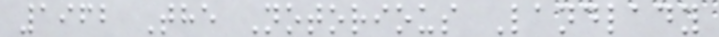1962 The Notorious Landlady
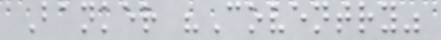Banker "Coventry"
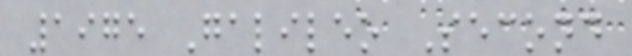1975 Galileo Second
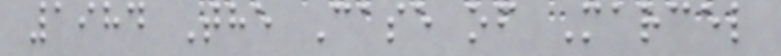1984 The Case of Marcel
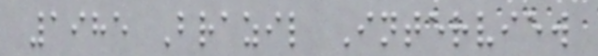1985 Brazil Interview
